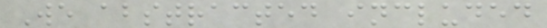We abstracted included
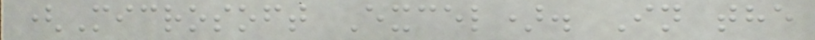(Microsoft Excel). In the
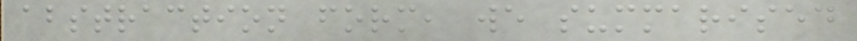abstraction form, we summarised
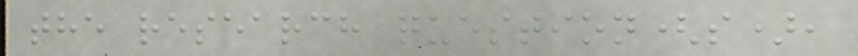the research question(s),
